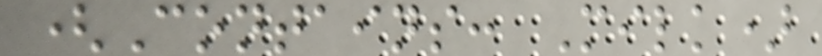(Contains: Milk)
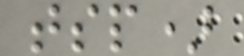tsp)
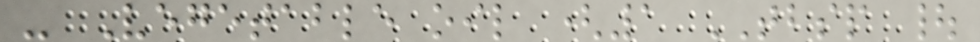- Vegetable oil (1 TBSP |
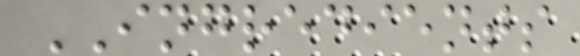INGREDIENTS
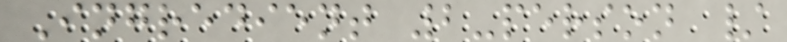Ingredient 2-person /
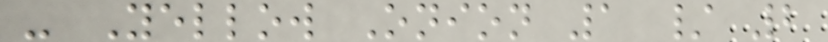- Yellow Onion 1 / 2
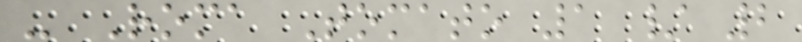- Roma Tomato 1 / 2
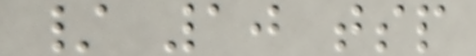/ 10 tsp
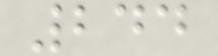244
